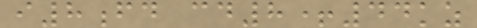i8fd cd8+44kz
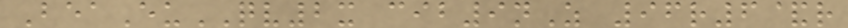BeaEuQV2x cib9nZ 96r6&r
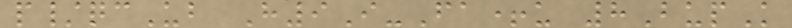p/qcUb H9I-Fa+u 8BupK
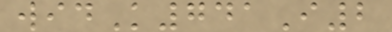widK741I2
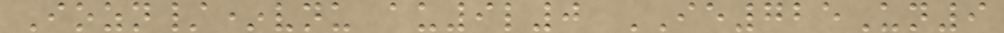Iozn/*vnu au9l0 IE725Un9
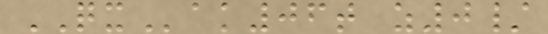QXak06t z0/
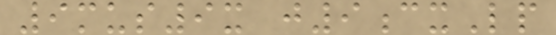9mus9x j9cxLp
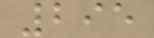295
